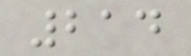214
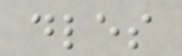dles
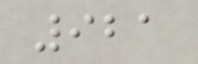921
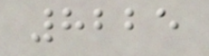8225
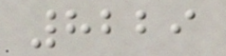8229
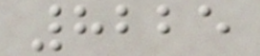8225
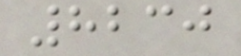8230
